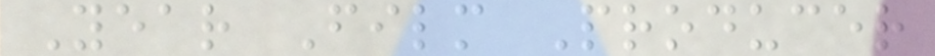Year Film Producer
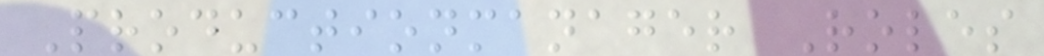Productionmanager Roles
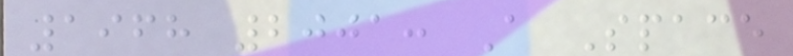1968 2001: A Space
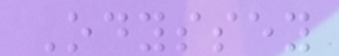Odyssey
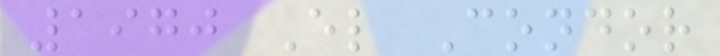1970 El Condor
